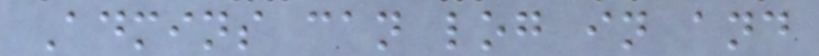Admins can log in and
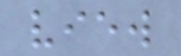view
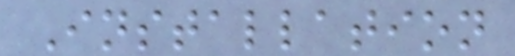Installation
